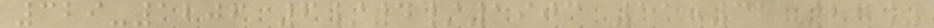329-1206 6/4/1903 11:32 27%
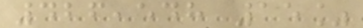426,548 15%
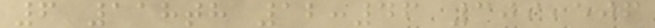6 118th 12:46 309,506
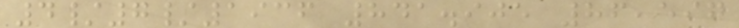4/7/1936 841.905 86,597
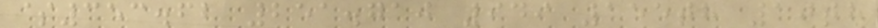$353.62 251.710 949 155th 10th
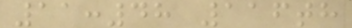11:48 116th
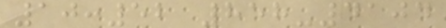10:52 858-4104
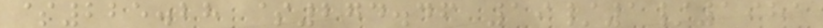$225.28 $274.46 19/1/1981
